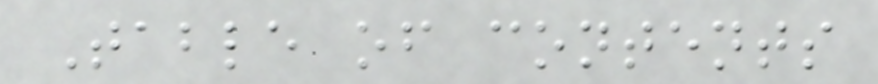Table of contents
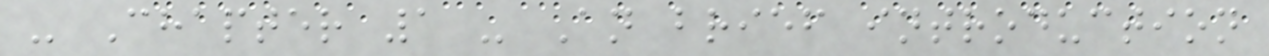- Chapter 1 - An brief introduction
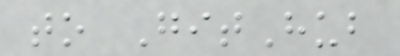to GitHub
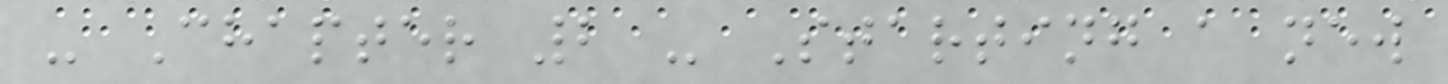- Chapter 2 - Starting a new
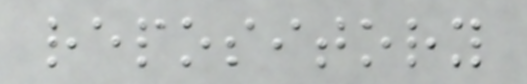repository
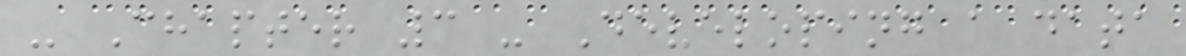- Chapter 3 - Developing a data
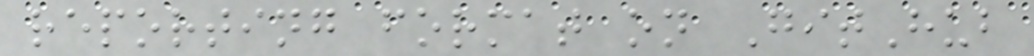reporting format on GitHub
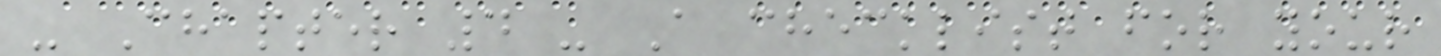- Chapter 4 - A checklist for your
